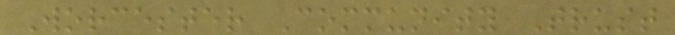Worcester Community Trust
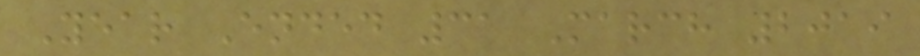Year Ended 31 March 2019
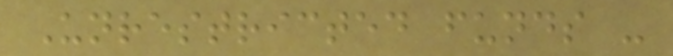Unrestricted funds -
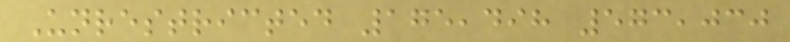Unrestricted 175,498 573,030
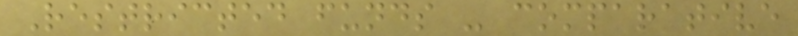Restricted funds - comparative
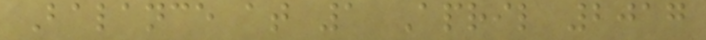Balance at 1 April 2017
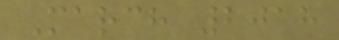March 2018
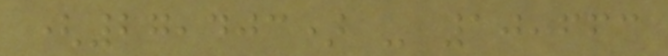(27,403) - 10,663
